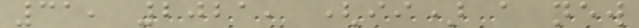31, 2021, (ii) a new
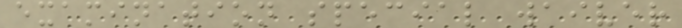examination special waiver
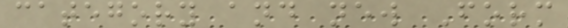category and new Form
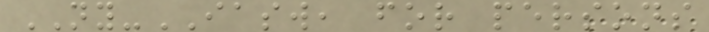NY-IASW, for persons
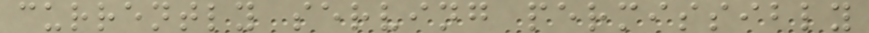currently serving permissibly
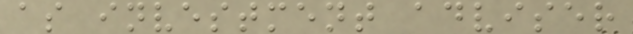as investment adviser
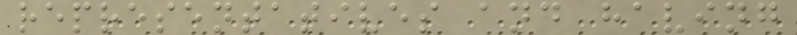representatives and having
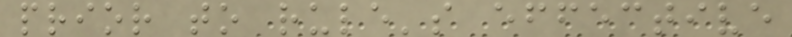prior to rule's effective
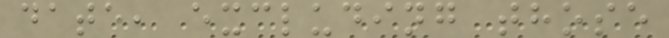date, excluding those
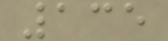135
